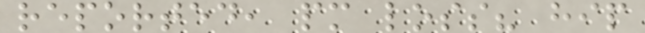reported, pm loss? hip
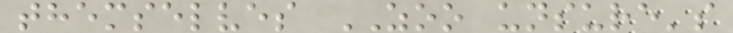themselves ZOO unsure's
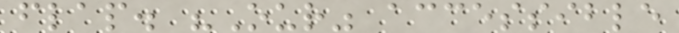flap. "Our" accessible
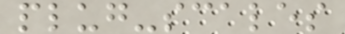plug-scales
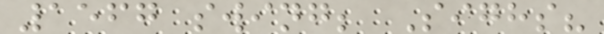1567 swing; Sighs?
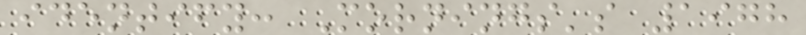identify: Mornings's 1978
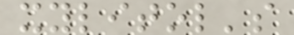xylitol's
